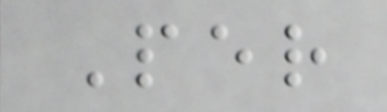Per
